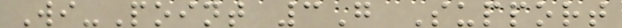Wi-Point 3G Support
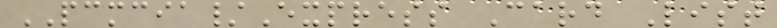PCMCIA/Express Card List
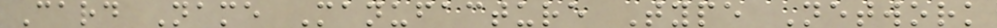Card Name Manufacture Type Network
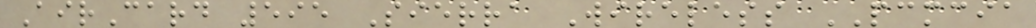AirCard 595 Sierra Wireless PCMCIA
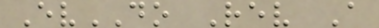EvDO Rev A
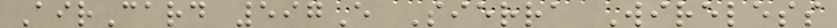AirCard 597E Sierra Wireless
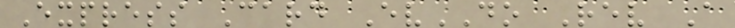Express Card EvDO Rev A
